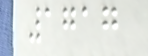1717
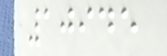10945
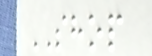SHOP
